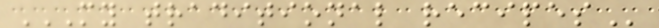MY TRADITIONAL RECIPES
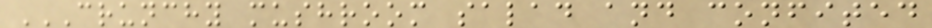CRUNCHY MUSHROOM SALAD AND CONFITED
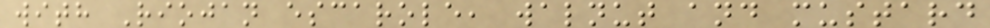with Riojan escarole, walnut and mustard
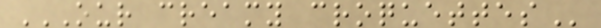OUR CREAMY CROQUETTES
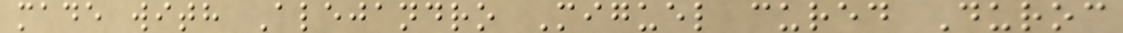made with Alejandro Miguel cured Duroc
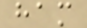ham
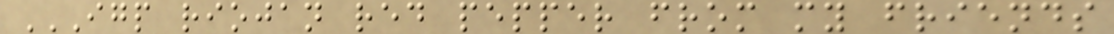IGP RIOJAN RED PEPPER FROM MY FRIENDS
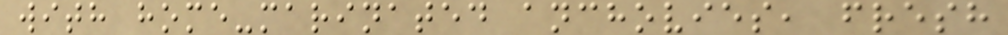with home-marinated anchovies, fresh
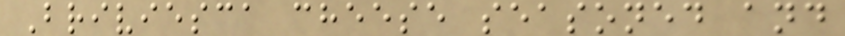Briviesca cheese seasoned and
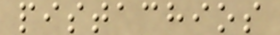pistachios
